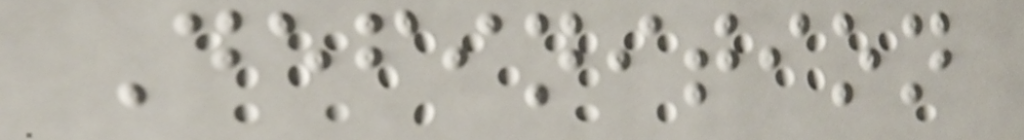Definition
